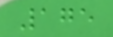175
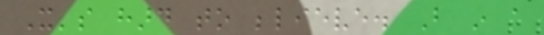It's hard to believe. But in a
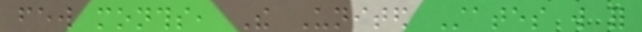few months, The United States will for
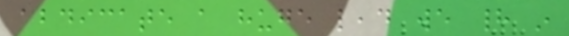abdicate a huge lead we had in
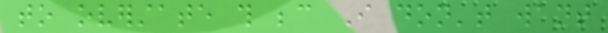to overstate this because I don't want
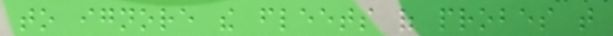to ignore the fleets of probes that
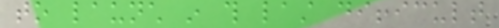to launch in this last difficult
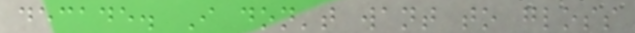decade. I don't want to gloss
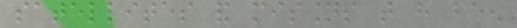satellites and missions that have been
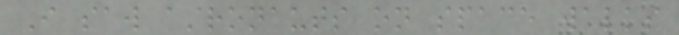I saw astronauts on space walks
